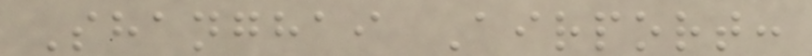Shanghai Airport:
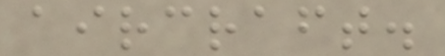aircraft.
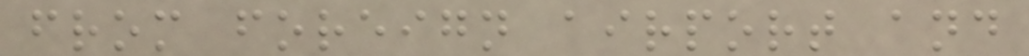from foreign airport and
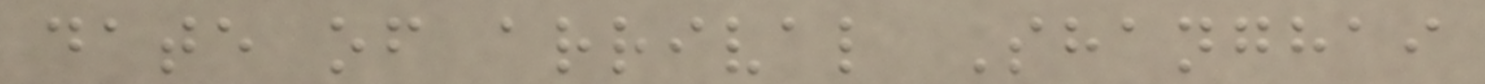date of arrival Shanghai
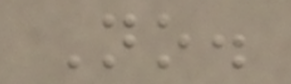No.
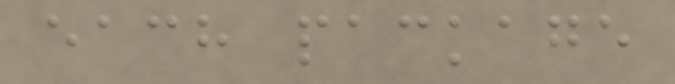each package
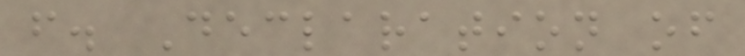f. Declaration of
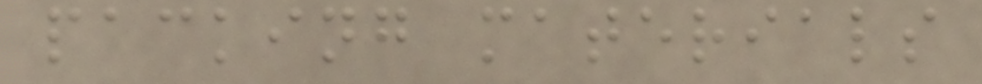packing materials
